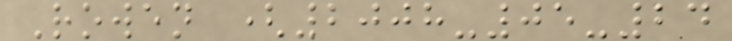Rowen (2008-05-24
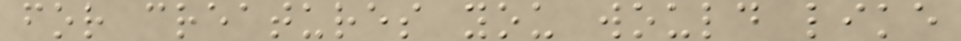for creatures you would like
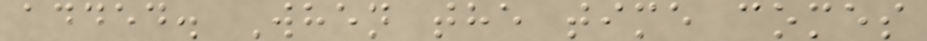added. When the time comes
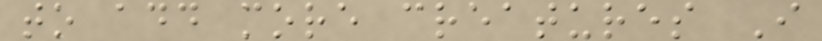to add more creatures I
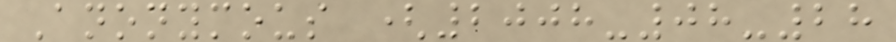Anonymous (2008-08-28
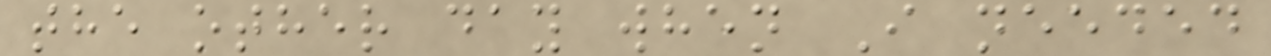the other day when I needed
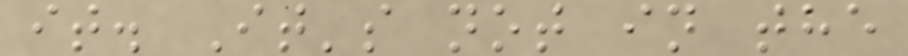it. It's not in the
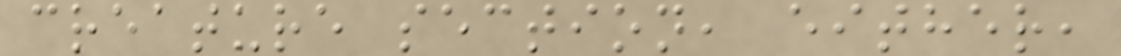creature section, either,
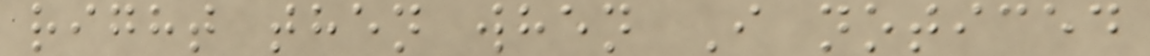right then when I noticed
